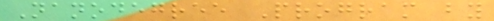Nanodegree Program by
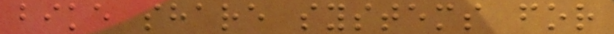bike share systems for
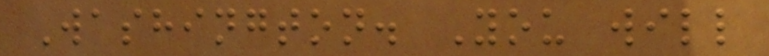Washington. You will
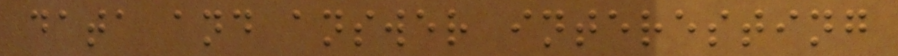data and answer interesting
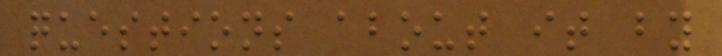questions about it by
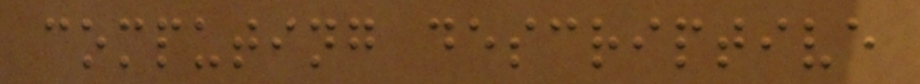computing descriptive
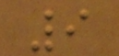9
